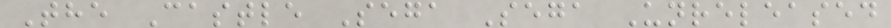The Castle Sega Sega Unreleased
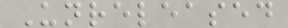Unreleased
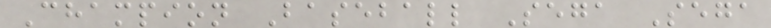Champion Baseball Sega Sega
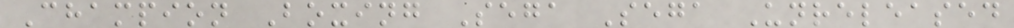Champion Boxing Sega Sega Unreleased
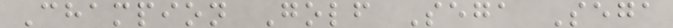Champion Golf Sega Sega
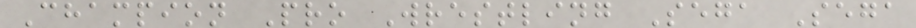Champion Pro Wrestling Sega Sega
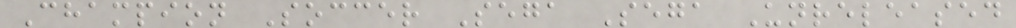Champion Soccer Sega Sega Unreleased
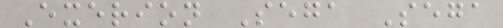Exerion Sega Sega
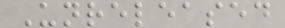Unreleased
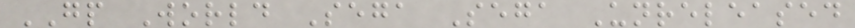GP World Sega Sega Unreleased
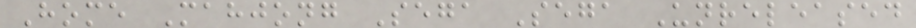Home Mahjong Sega Sega Unreleased
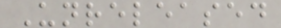Unreleased
